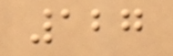127
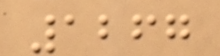1267
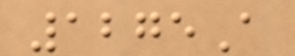1275A
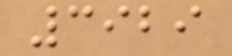3929
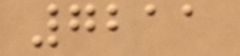7211
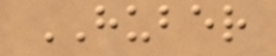HUBER
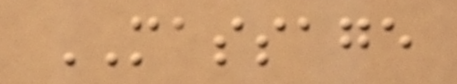MASSAGE
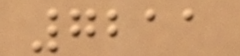7211
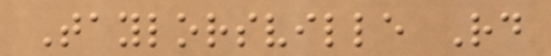Taylorsville Rd
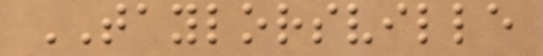TAYLORSVILLE
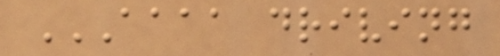AAAA DRIVING
